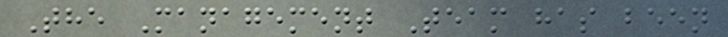The Management Team has been
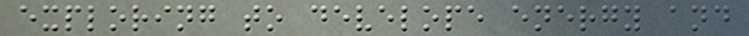exploring to develope energy and
